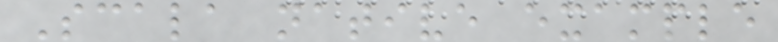Scala native example
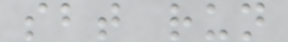sbt run
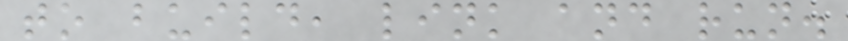to build, link and run.
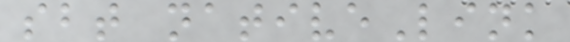sbt nativeLink
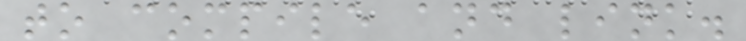to compile and link.
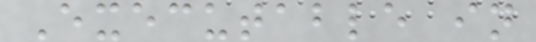Executable in
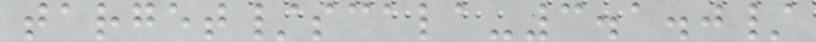target/scala-3.1.0/
